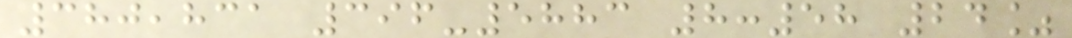380,831 396-5883 8:58 24%
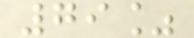79%
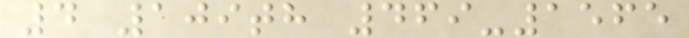4 109th 469-1565
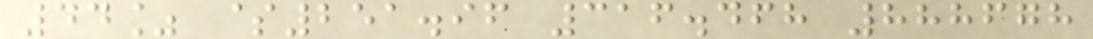44% $251.96 316.468 888678
